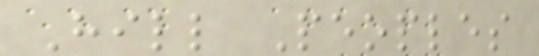Hill Peoples
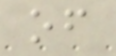of
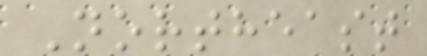Northeast
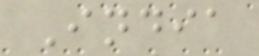India
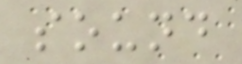sound
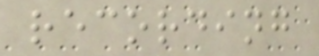recording
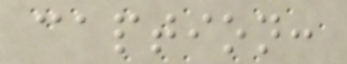caption:
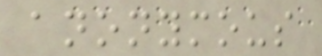anonymous
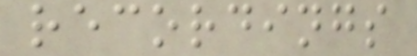recordings
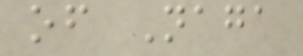of Naga
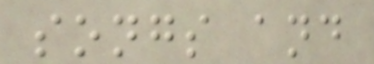songs and
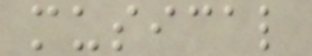musical
